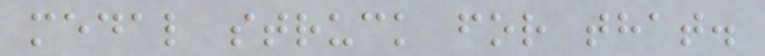medal struck for that.
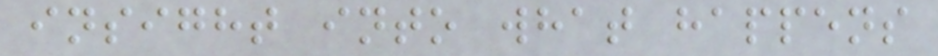insight into what happens
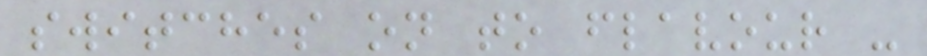switches on to flavour -
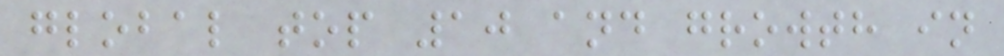global top 10 and growth in
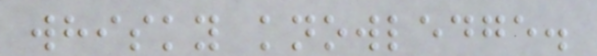whisky knowledge.
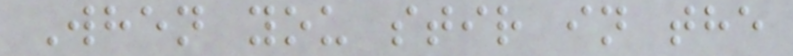When you stir in the
